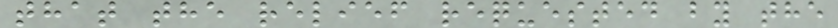that the relief requested by the
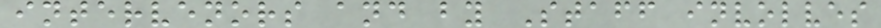intervenors and by Staff involves
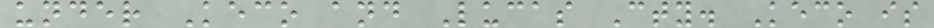under Keco and Lucas Cty. Keco is
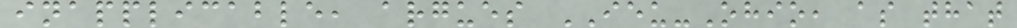inapplicable, argues IEU-Ohio, as that
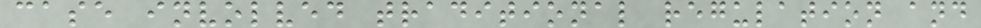case involved traditional regulation and
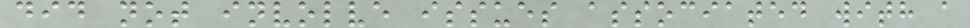did not involve issues associated with a
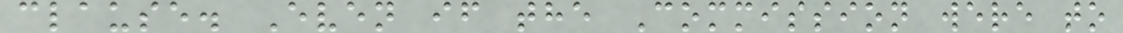clause. Even if the Commission were to
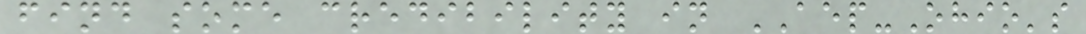find some credibility in AEP-Ohio's
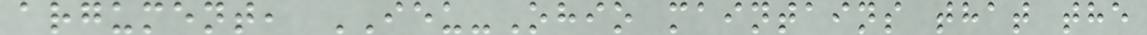argument, IEU-Ohio maintains that the
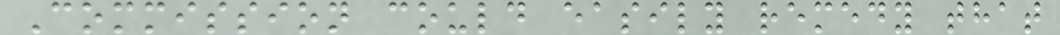Commission could easily remedy that
